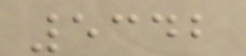5342
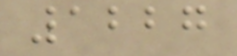1227
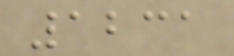1231
